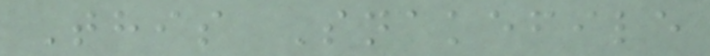This Snakefile
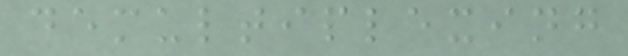demultiplexing
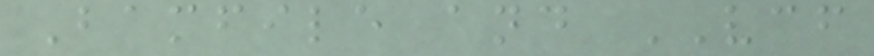Bamfile and VCF
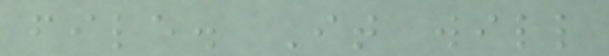file. It will
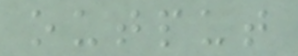output
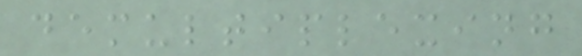demultiplexing
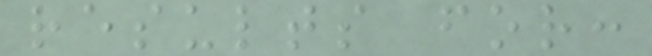results for:
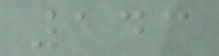143
